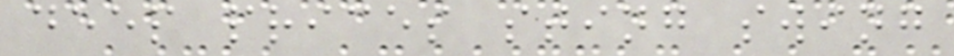deep prices sting swing
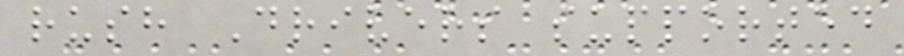rush Drivers supported
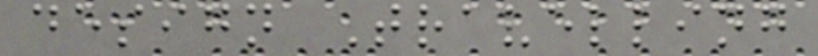design Travelling
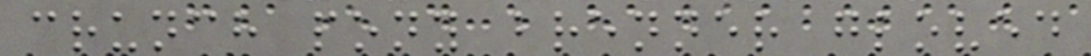crunch pony brenner gloved
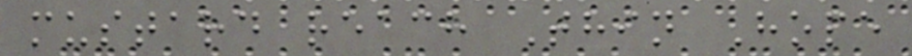mustard reach Thin Hope
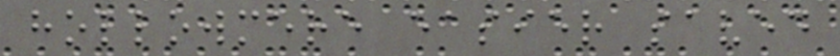hollowmere easier saved
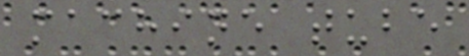machine tube
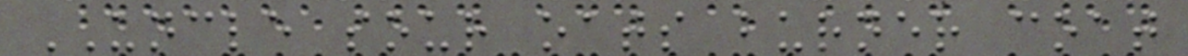UNCLE sour oats burner coat
